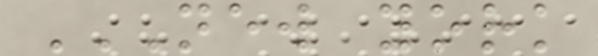NEW YORK
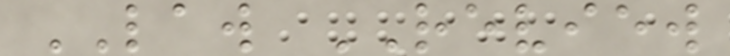LAW REVIEW
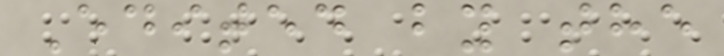Edited by the
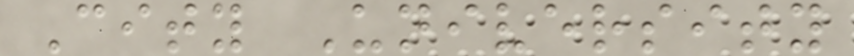City University
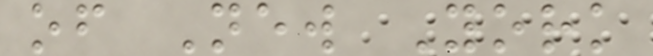of New York
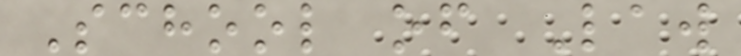School of Law
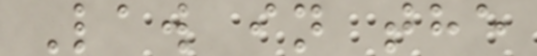Law in the
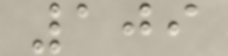109
